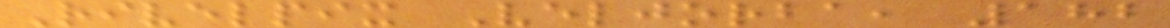Rivelpix Veljorba, 182
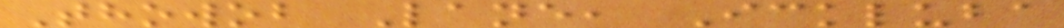Thowob Lane, Ickluba
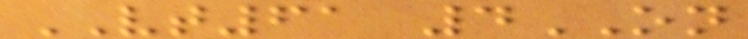VT61 4ON
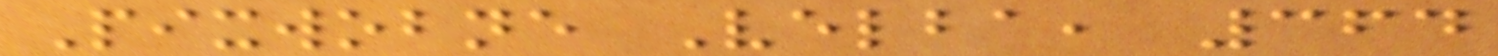Pixwobne Velba, 364
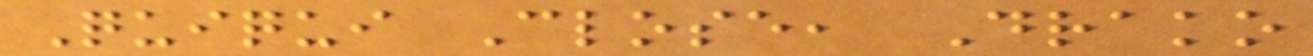Quiqui Close, Drako
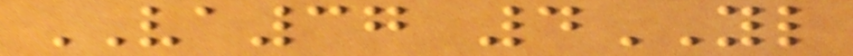VA37 4YL
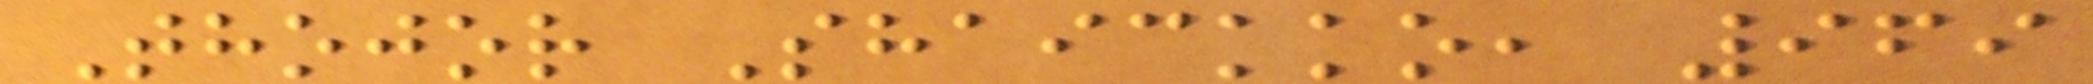Thojor Shaickko, 969
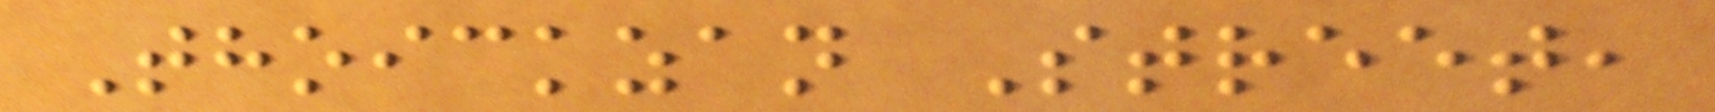Thoickzan Street,
